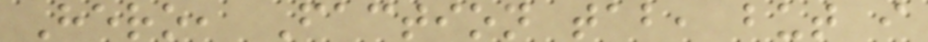Hero, Faction tab, but i
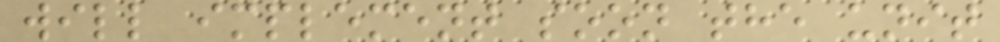will implement soon the unit
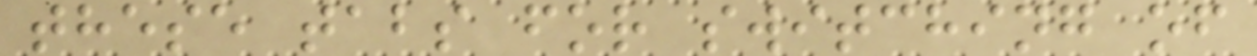these tabs for switching of
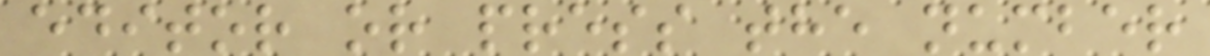editor or press the number
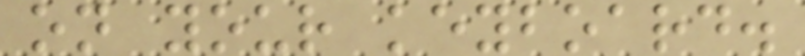on your keyboard.
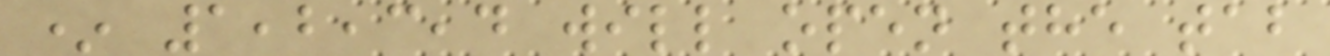* 1,2,3,4 will open the tab
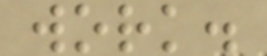work.
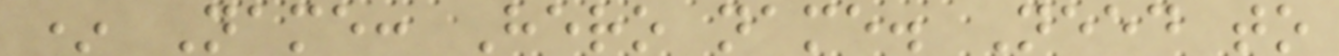* Name: Hero name. Need to
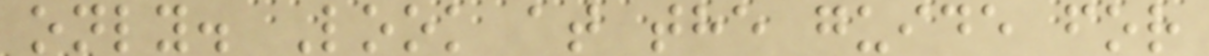only. Look at the guide for
